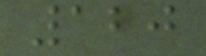120
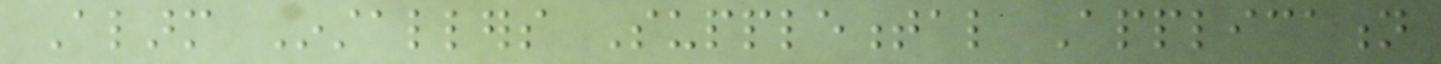Alarm Installers Supplemental Application
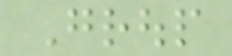Group
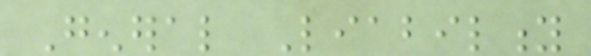General Liability
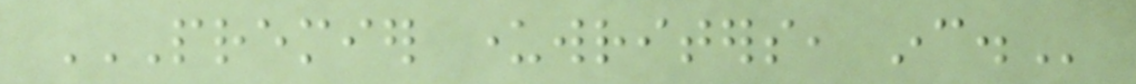PREMIER UNDERWRITERS, INC.
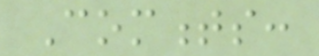Comments:
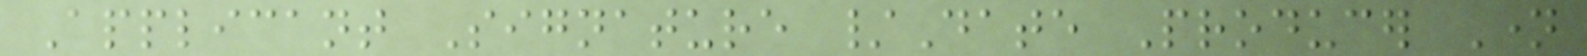Applicant Signature /Date Producer Name
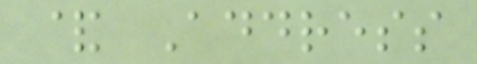& Address
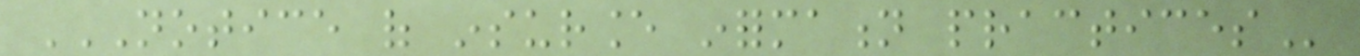NOTICE OF INSURANCE INFORMATION PRACTICES
